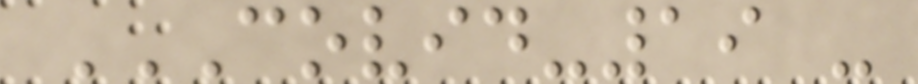COVID-19 -
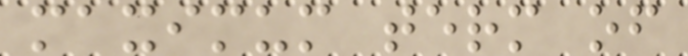maximum term of
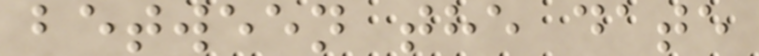between the date
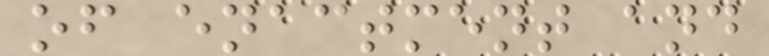of enactment and
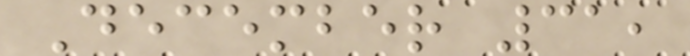December 31,
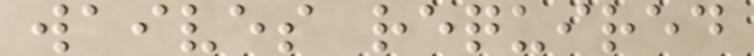waives required
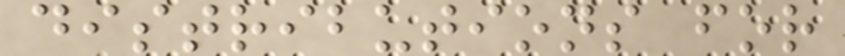distributions for
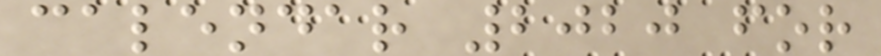calendar 2020 for
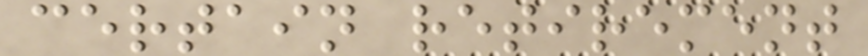certain retirement
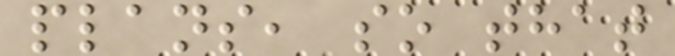plans, so that
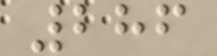286
